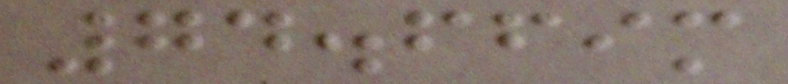74.669m
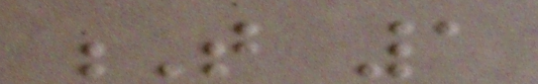T 1
